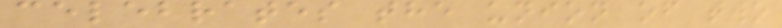celebrates the union of two
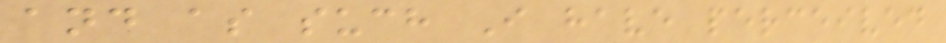and as such I have perceived
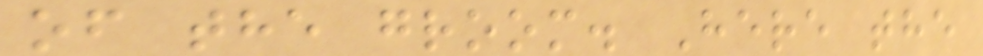of the groom. Here the
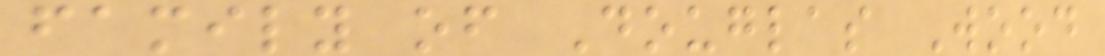family of Douglas Wood
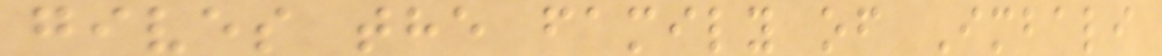gives the family of Imbali
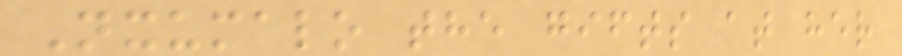Nxumalo the gifts at her
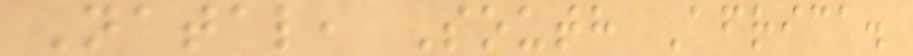Natal, South Africa.
